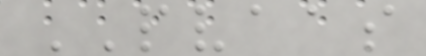PVAAS
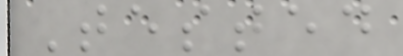Tested
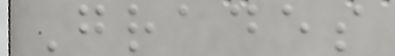Grades
